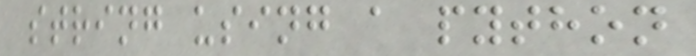string using a python
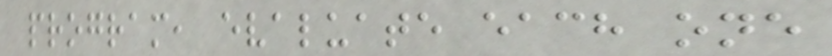program, evaluate each one
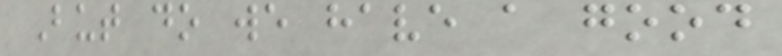But do we have a good
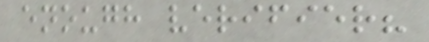enough verifier?
